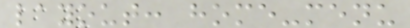layout: home-menu
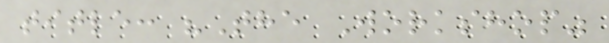title: "The Workshop"
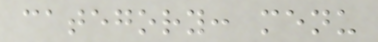category: menu
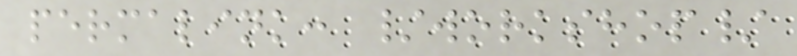permalink: /workshop/
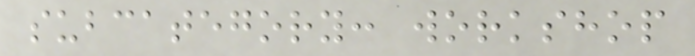subcategory: workshop
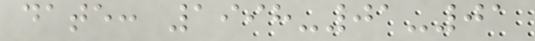date: 1998-01-01
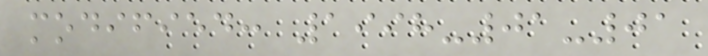modified: 1998-01-01
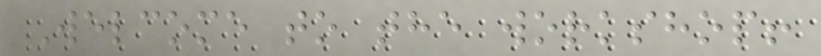Welcome to the workshop!
